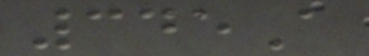345A
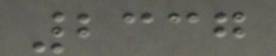2337
